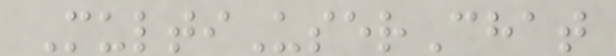MultiUserChat
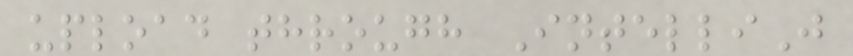upload through IntelliJ
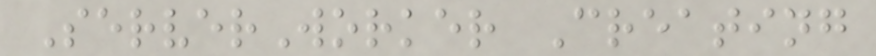ServerWorker Creating
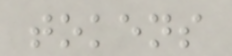tokens
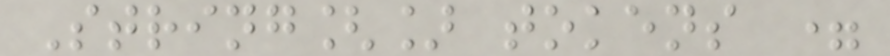String[] tokens =
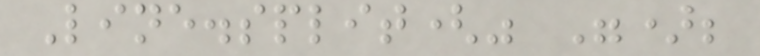Line.split(" ");
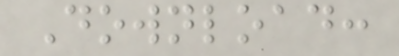Download:
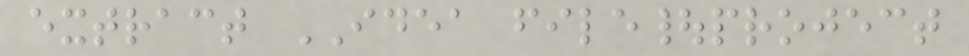extract IDEA file|project
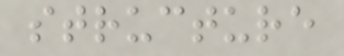structure
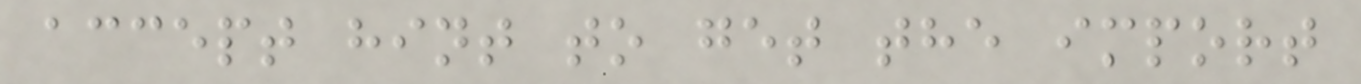accept hint to get the import
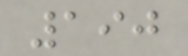190
